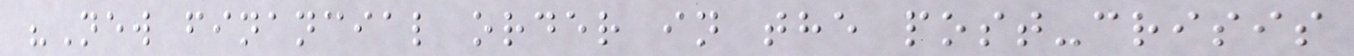"New financial order in the post-crisis
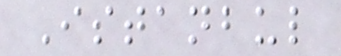Istanbul
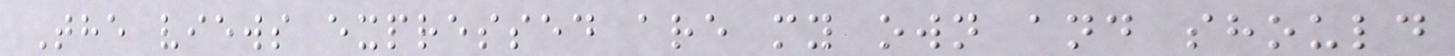The views expressed are my own and should
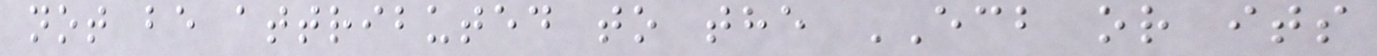not be attributed to the ECB or its
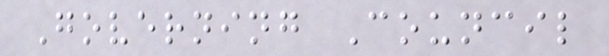Governing Council
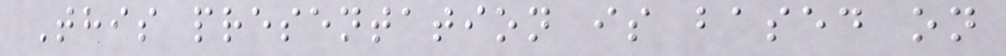This presentation is based on
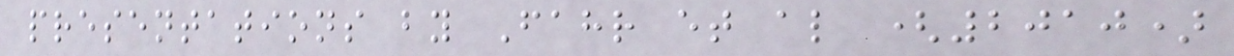presentations by Fahr et al (2010)
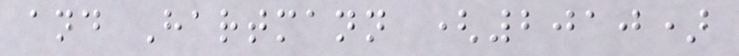and Hartmann (2010)
